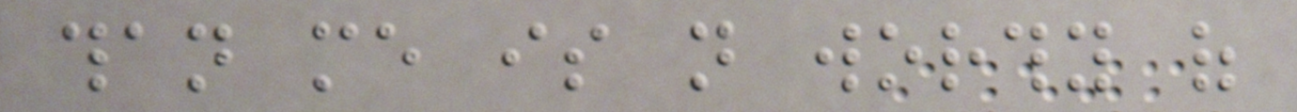than me is not worthy of
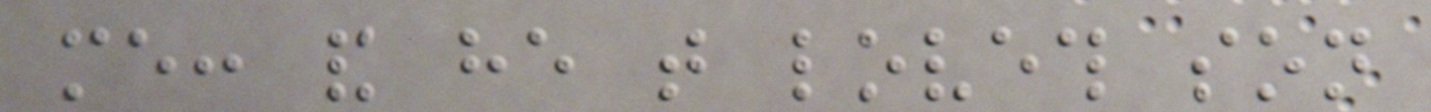me: and he that loveth son
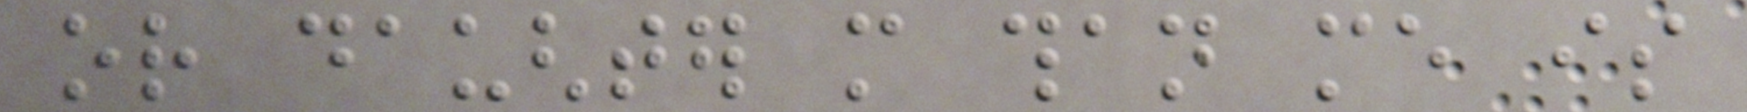or daughter more than me is
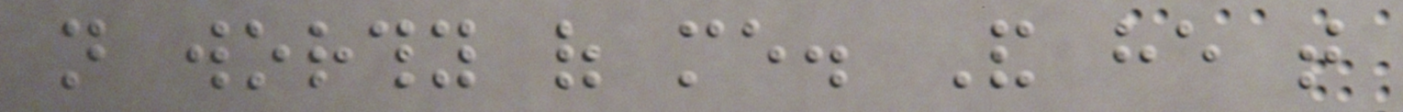not worthy of me. And he that
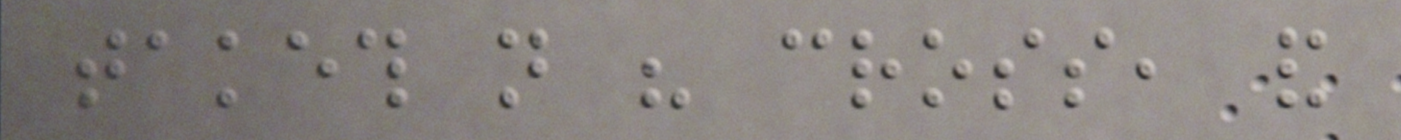taketh not his cross, and
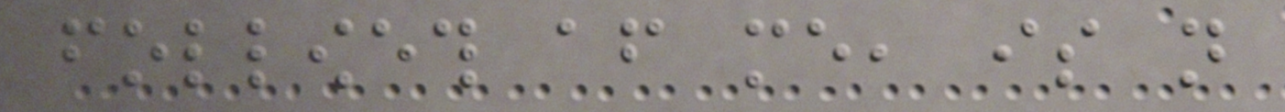followeth after me, is not
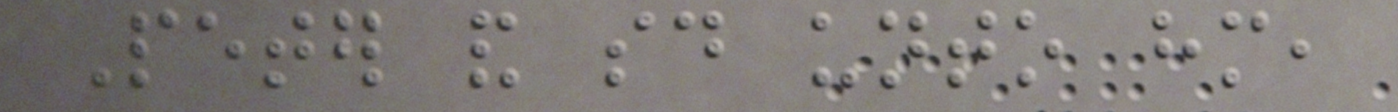Peter and said unto him,
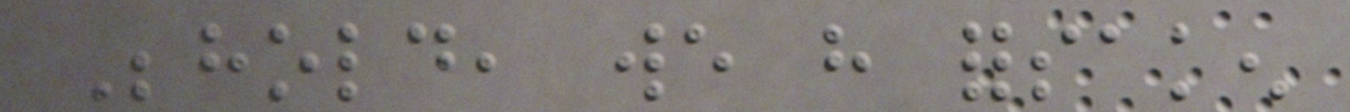Behold, we have forsaken
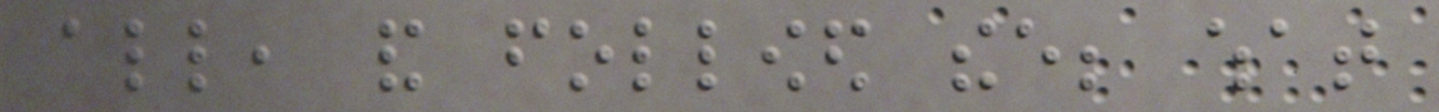all, and followed thee; what
